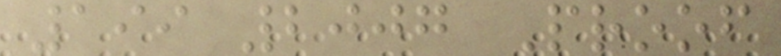199 2007 Proof
